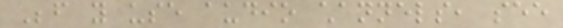Before you use audio channels, see
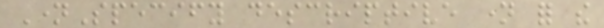NameSpecify descriptive name for the
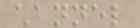channel
